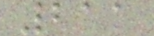211
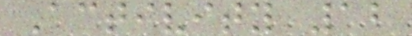Activity 12
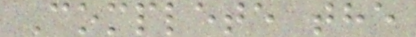Complete the
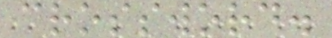crossword.
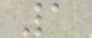1
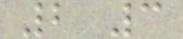2 3
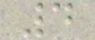4
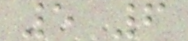5 6
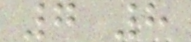7 8
